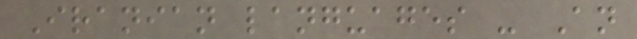Iranian languages - An
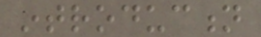introduction
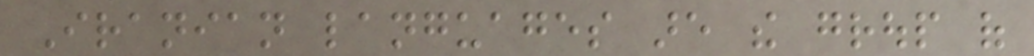Iranian languages are the group of
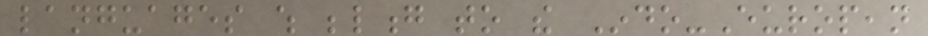languages which belong to the Indo-European
